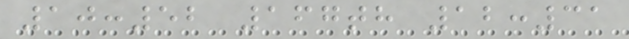10:52 167th 12:31
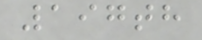197th
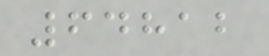64812
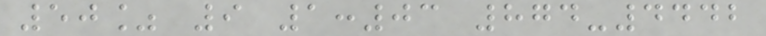50% 9 1:03 874-4442
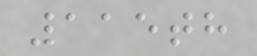115th
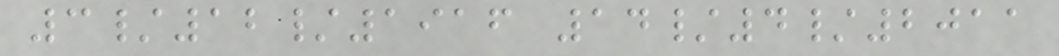3/12/1916 14/4/2011
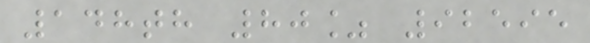148th 80% 92595
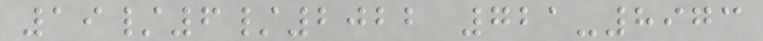19/6/2022 721-8973
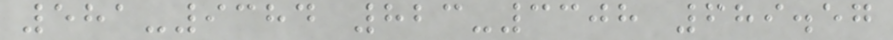581-9384 823-3308 689.57
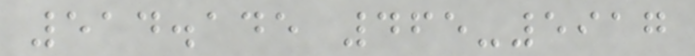514.145 465-5917
